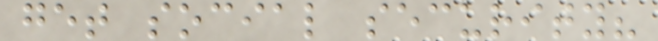get social security?
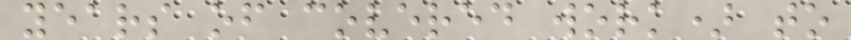years of covered work) to
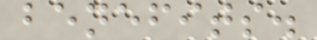benefits.
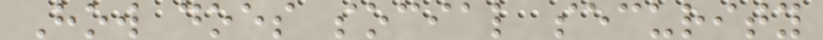How does social security
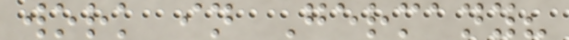work in Germany?
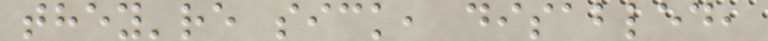they're sick, disabled,
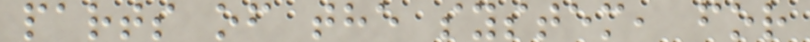parts of the system, for
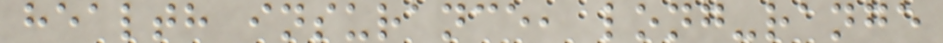health insurance, long-range
